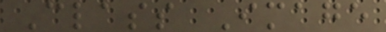Class Image
